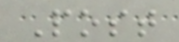Post
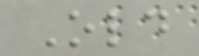Old
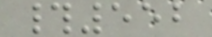#552
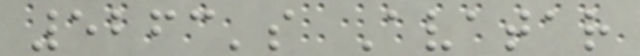5263's Avatar
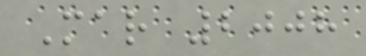Mar 2008
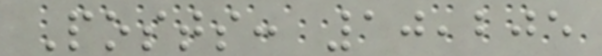Posts: 10,205
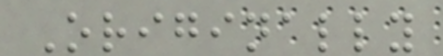Originally
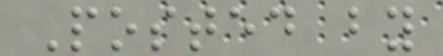Posted by
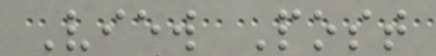View Post
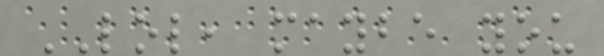LOL, maybe you
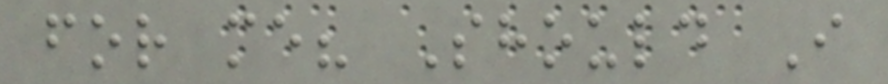for me? Should I
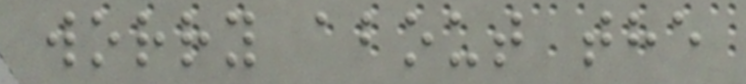worry about the
